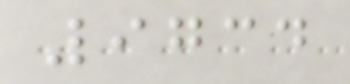9734
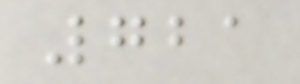721
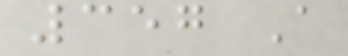357 A
